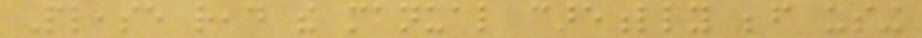Please read the manual carefully before using
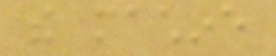the machine
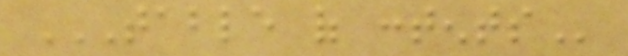TABLE OF CONTENTS
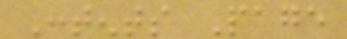Contents Page
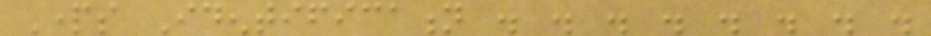Parts Identification . . . . . . . .
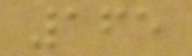165
